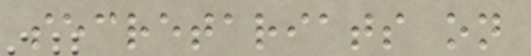secretariats on
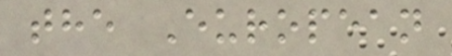the European
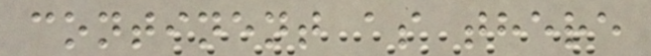continent as there
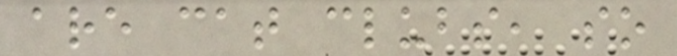are cat clubs, so
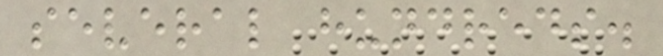several hundreds.
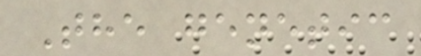The genetic
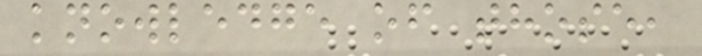knowledge of those,
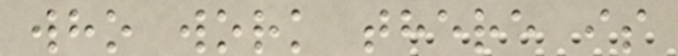who work there is
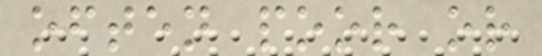often poor or
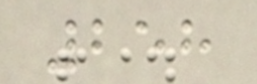258
